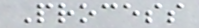Process
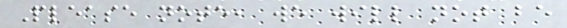Please note, we will not be
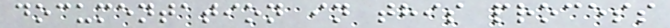documentation in this process
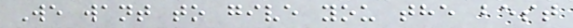We want to give you the best
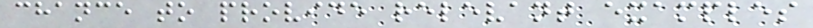chance to provide relevant examples
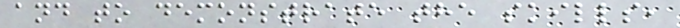and to demonstrate the skills,
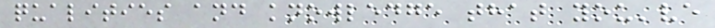qualities and knowledge that you've
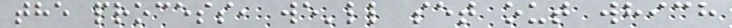the process, we'll set out which
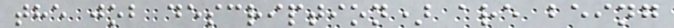the job description) are being
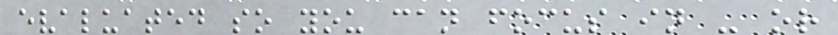evaluated so you can focus in - or
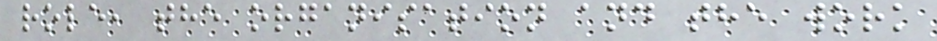role, the organisation and the work
